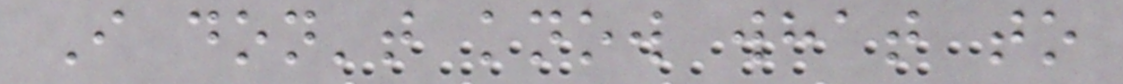I don't know what to
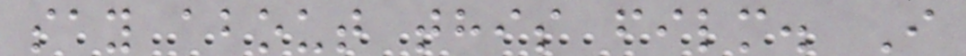say about this film. I
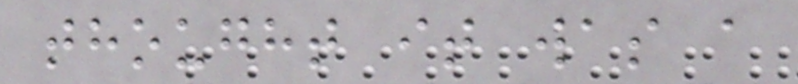thought it was a
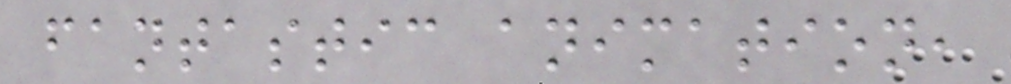fantastic animation,
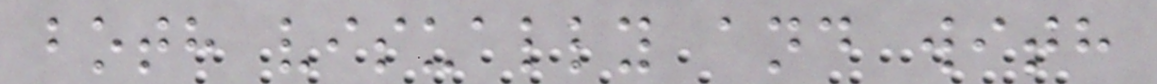both visually and with
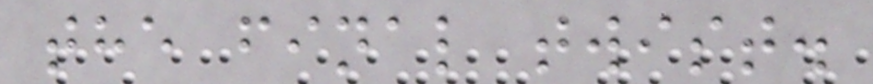the final twist.
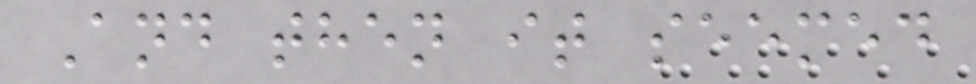And then it seemed
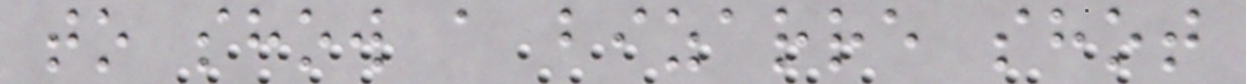to show a bizarre shot
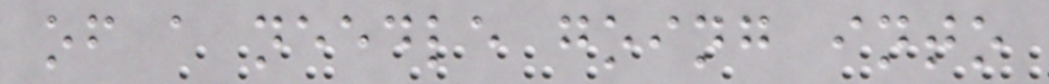of a needle going into
